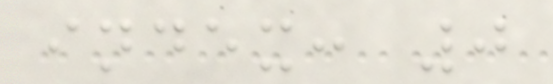index: 0
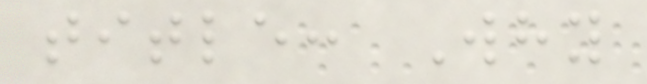title: Why
